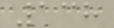138
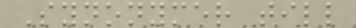Synonymer till
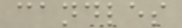candles
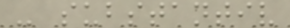- substantiv
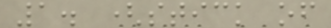1. (stick of
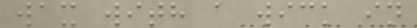wax with a wick in
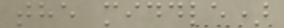the middle)
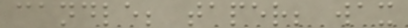candle; taper; wax
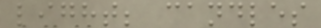light; candles
